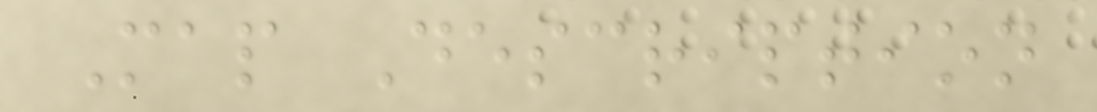Map Description
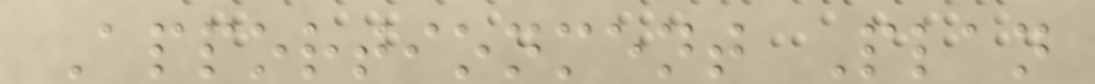Apportionment Plan
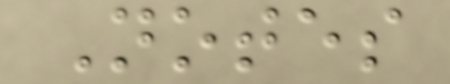Notes
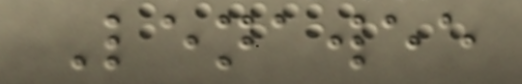Lenawee
